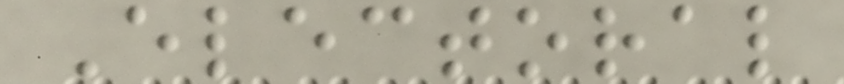Electoral
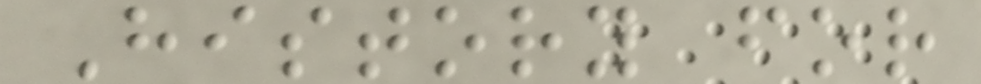History for
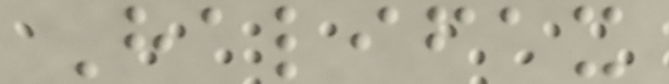Halifax
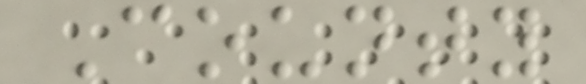County
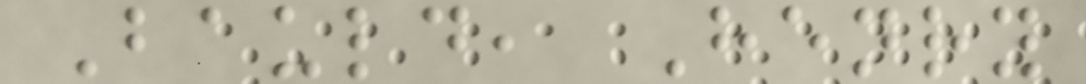Bauld, Henry
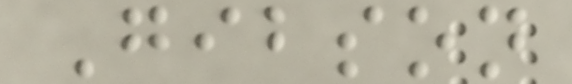Gibson
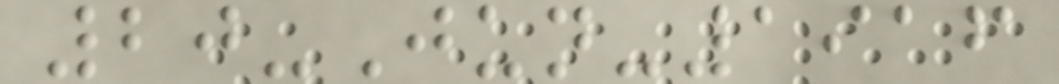20-Jun-1916
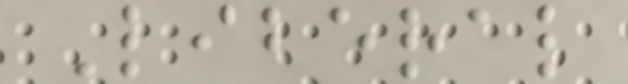Liberal
